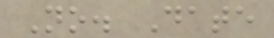No. Date
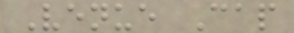Venue Cap
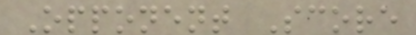Opponent Score
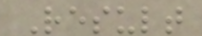Result
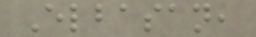Elbasan,
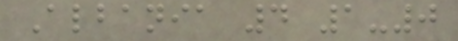Albania 4 1-0
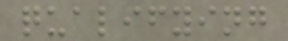qualifying
